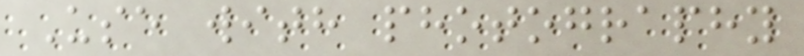Use with photography
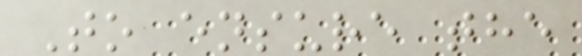To ensure the
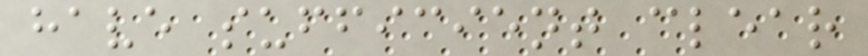have sufficient clear
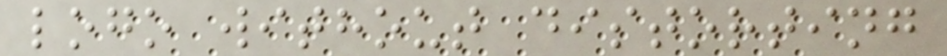logo without distorting
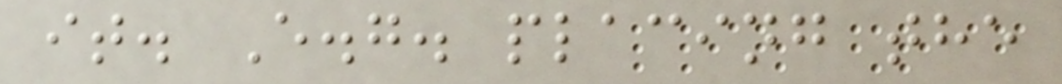it. E.g. placing the
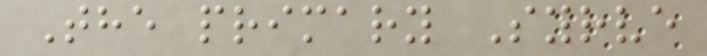The primary Syrve
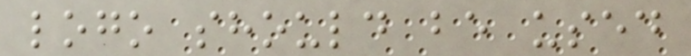logo should be used
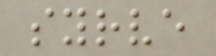syrve
